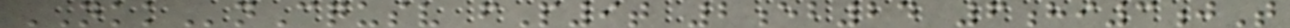NKKnCqusv fP9t 2eb24 6hi3jT
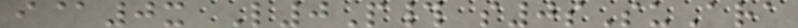i@0x L0P# s0sSuAra
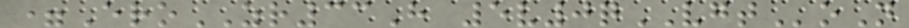=EroZR33H 5v0qVGToN
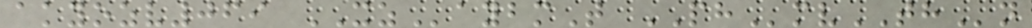akyozv069 XZaybmT PHmvTHn
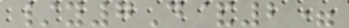/y7D&2=
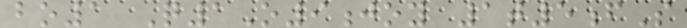bo1 Q1O9joy 1t5fS
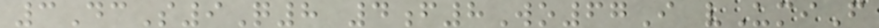3DcS9Q8 4f8Wo67I vUmiF
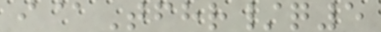i@Tfhr/q5
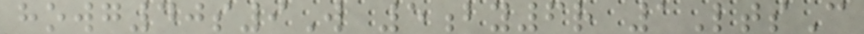howg40s9W 5by6r 1LtsC
